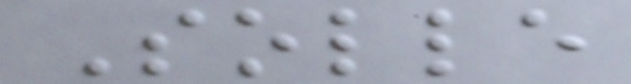Solle
